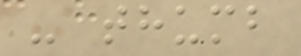- thumb
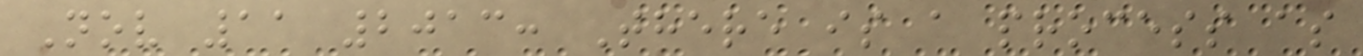Nov 11 2013: There is a process as
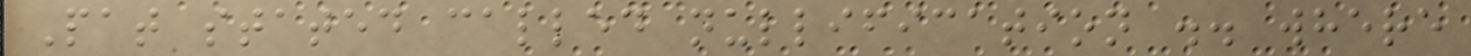Pat stated called nullification .. where
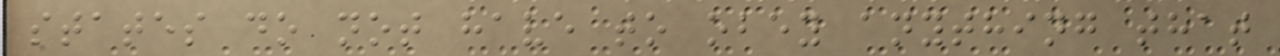states do not have to obey anything that
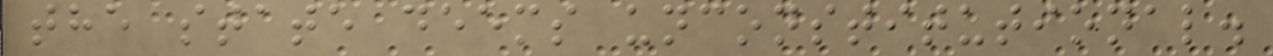the state deems unconstitutional.
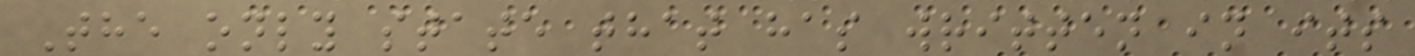The only state that has written in its
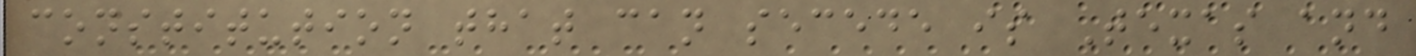constitution that can secede is Texas and
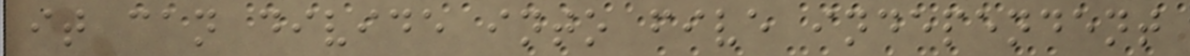it can divide into five independent
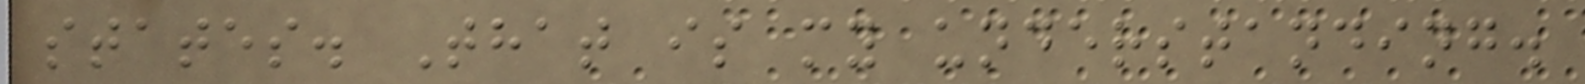states. That is my understanding.
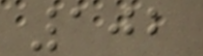102
